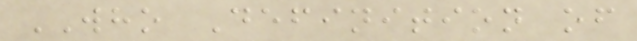WHO Definition of
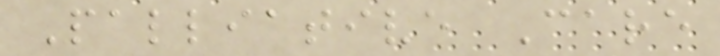Palliative Care
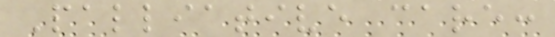Palliative care:
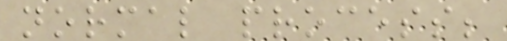normal process;
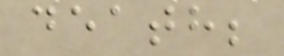death;
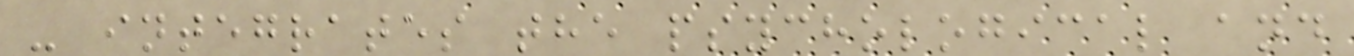- integrates the psychological and
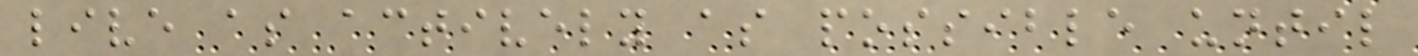live as actively as possible until
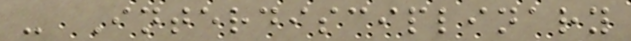- Interdisciplinary
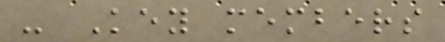- Key members
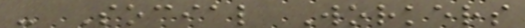- Social Workers
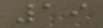19
